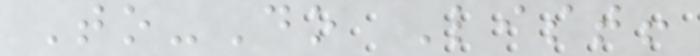To-Do List!
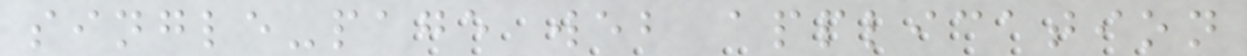single-page web application
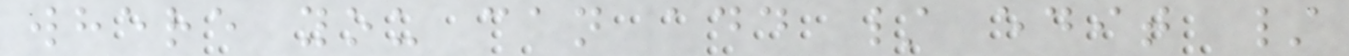where you can add / edit /
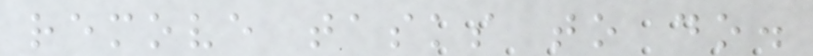remove tasks to do.
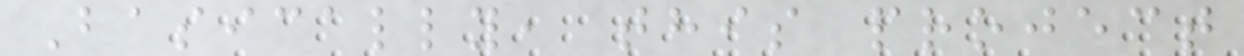Basically, this project
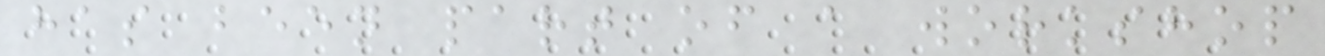has been part of a workshop
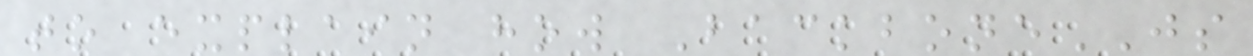to explain how BackboneJS
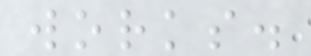works.
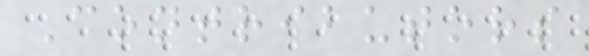Contributors
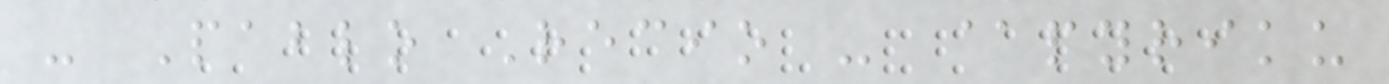- Pablo Recio - @pyriku
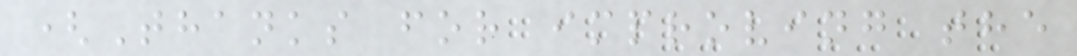(Thanks for improving the
